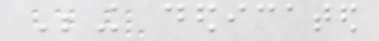Being dedicated
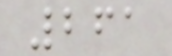261
